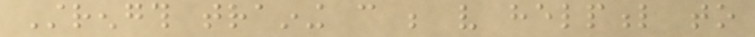Strength training can be very helpful to
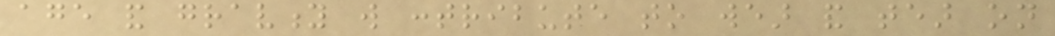age and gravity will contribute to wear and tear on
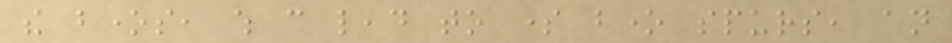the bones, which can lead to some bone spurs, an
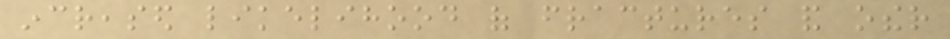increased likelihood of fractures and other
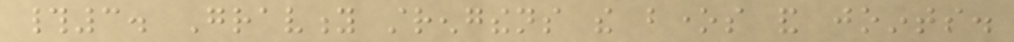#3. Gravity strengthens the bones and joints.
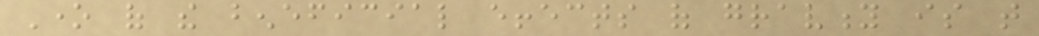One of the beneficial effects of gravity is that
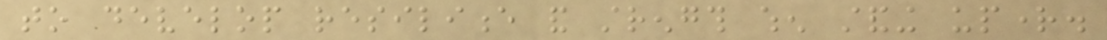to develop resilience and strength when standing upright.
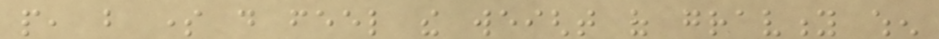people, but some do feel the weight of gravity when
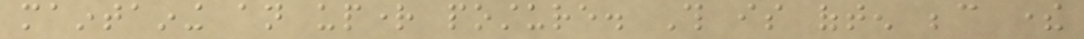maintaining an upright posture. This is often because there
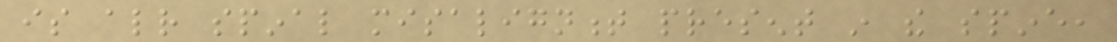is already spinal misalignment present in the spine,
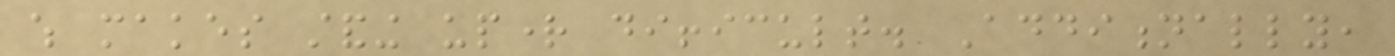which makes standing upright difficult. Additionally,
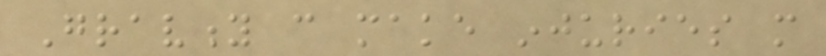Gravity can make injuries more
